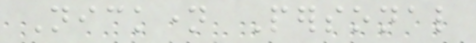Nickname Personal
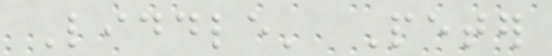Liddle' Peter
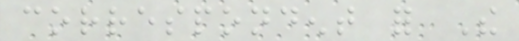correspondent for The
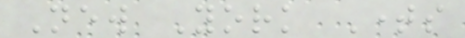New York Times
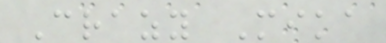Crazy Mika
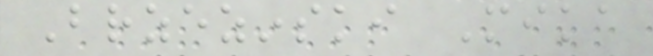Brzezinski Mika
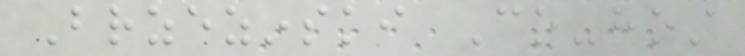Brzezinski Co-host
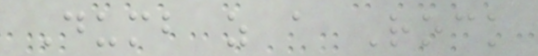Dumb as a Rock
